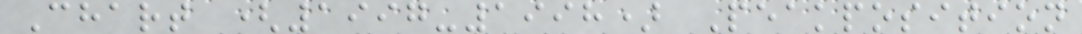Chart (1997-1998) Peakposition
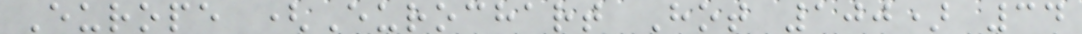Europe (Eurochart Hot 100) 34
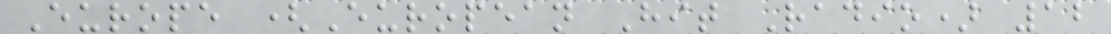Europe (European Hit Radio) 12
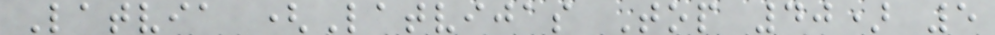Latvia (Latvijas Top 40) 5
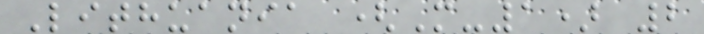Lithuania (M-1) 2
